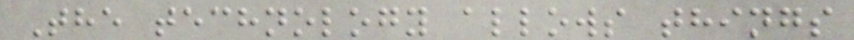The technology allows things
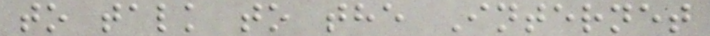to talk to the Internet
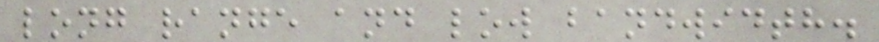long range and low bandwidth.
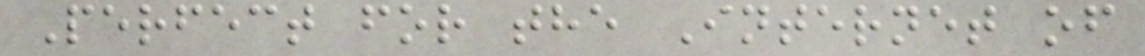Perfect for the Internet of
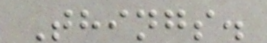Things.
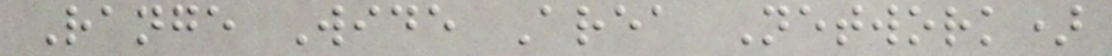Range Wide Area Network)
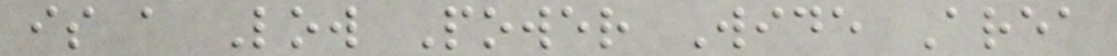is a Low Power Wide Area
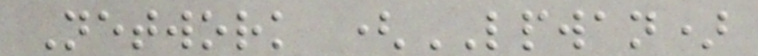Network (LPWAN)
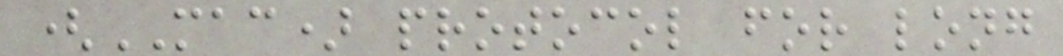(MAC) protocol for long
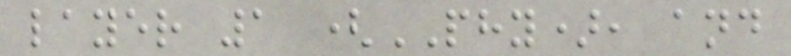layer 1 (PHY), and
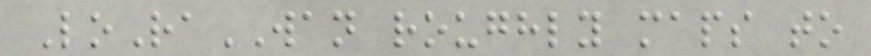LoRaWAN roughly maps to
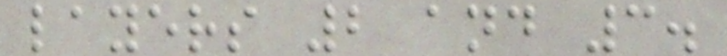layers 2 and 3.
